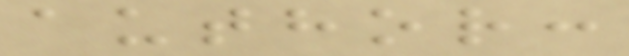author:
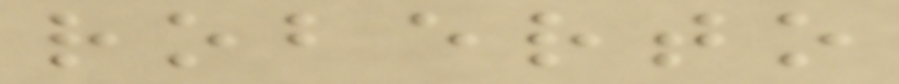roberto
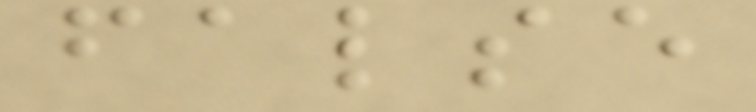false
